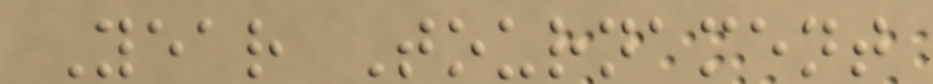Year Tournament
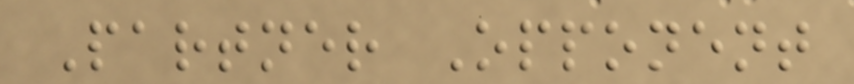Partner Opponent
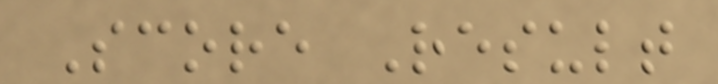Score Result
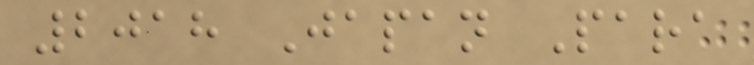2018 Japan Para
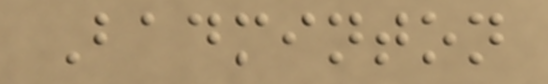Badminton
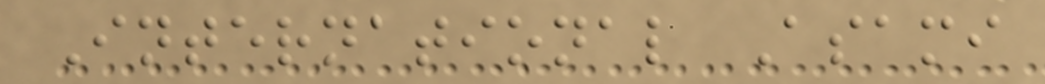International Asami
